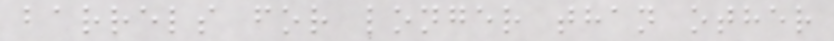barrels for longer than other
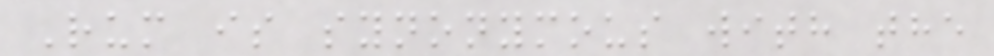Rum is synonymous with the
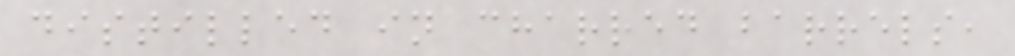distilled in charred barrels,
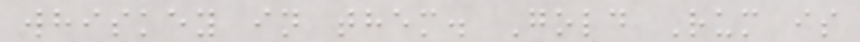whiskey in them. Gold Rum is
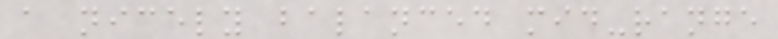a nicely balanced mid-range
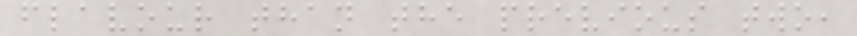flavour than the previous two,
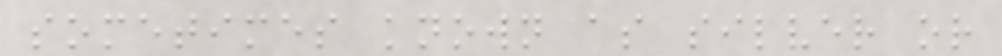sometimes known as silver or
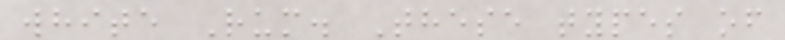white Rum. These types of
